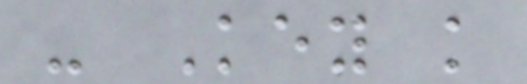- Key knowledge
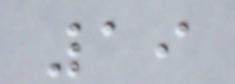19
